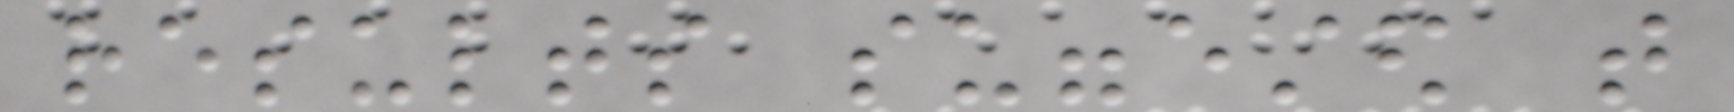results suggested that
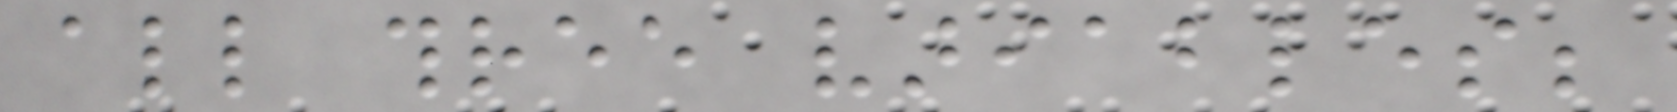all three variables;
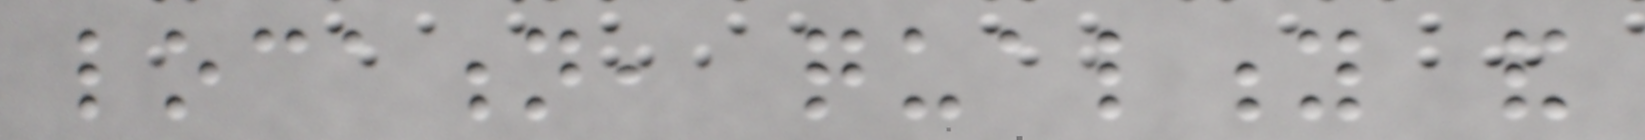location, quality and
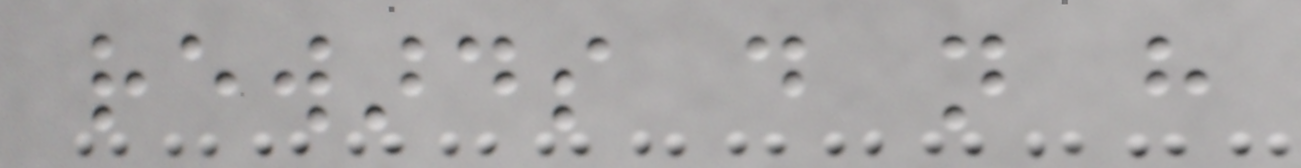rewards do not have
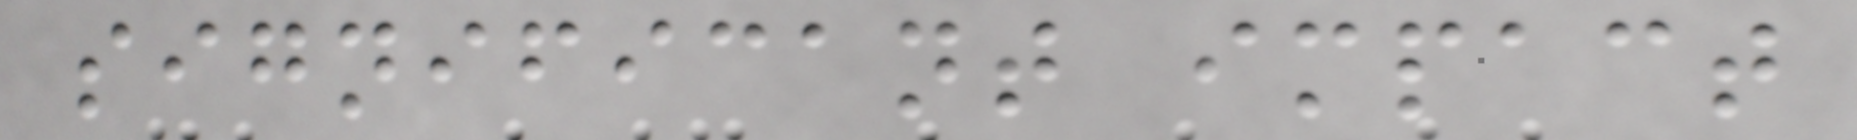significant impact
